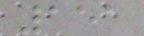151
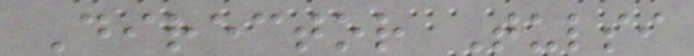Director Tulsi
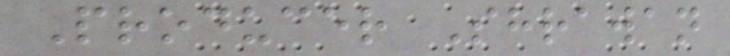Producer Shrawan
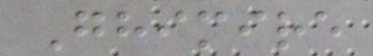Ghimire
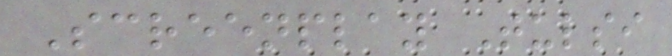Screenplay Tulsi
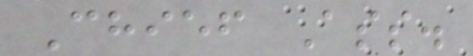Chief Ass.
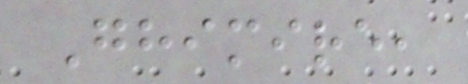Ghimire,
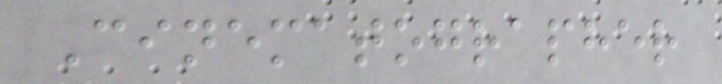Cinematographer
